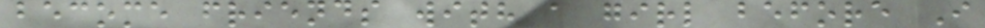become friends with a girl before I
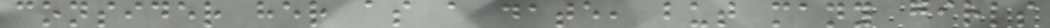consider her as a date, but many girls
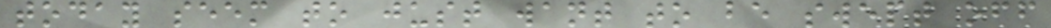today seem to just want to be swept off
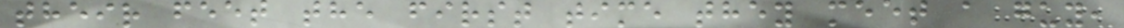their feet the first time they meet a guy,
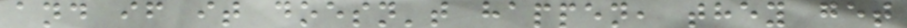and if it doesn't happen, they get
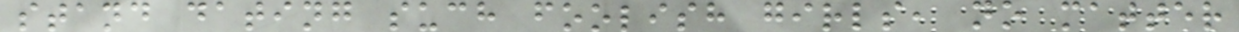stand dating such foolish girls, no matter
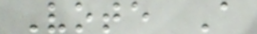Vote A
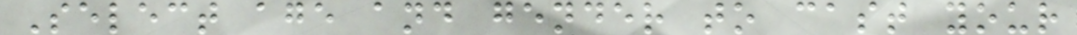Select age and gender to cast your
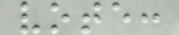vote:
